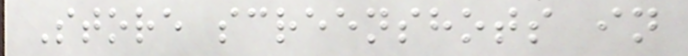Store screenshots in
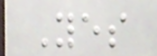Yes
